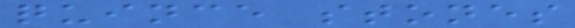quince stones
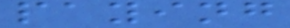paying
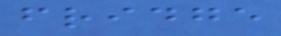fridge
